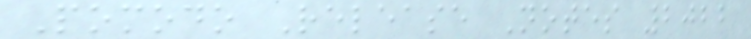Pomodo Release Notes 2022
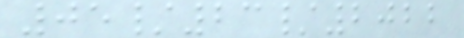05/23/2022
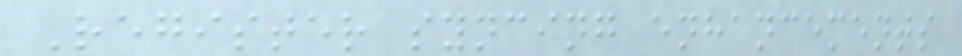Register syncing enhancements
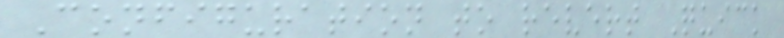Configuration to revert Quick
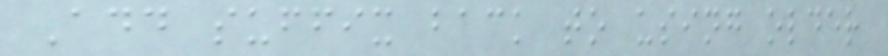Add suffix back to using older
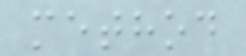method
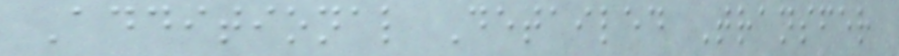Additional Detailed Transfer
